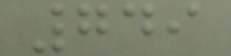749
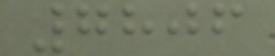7806
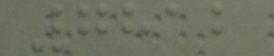7812
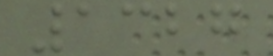1327
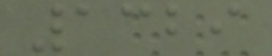1329
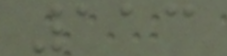113
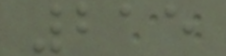215
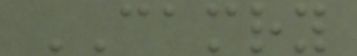CAMRY
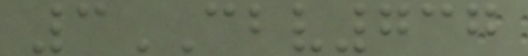3CBV737
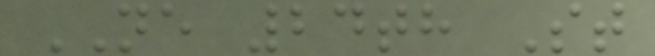NE 24th St
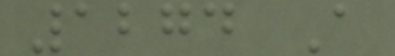1274 A
